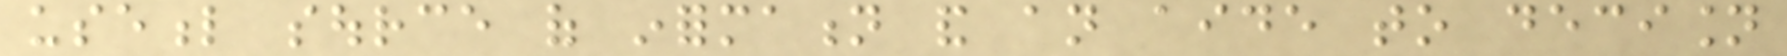useful source of information and an aide to decision
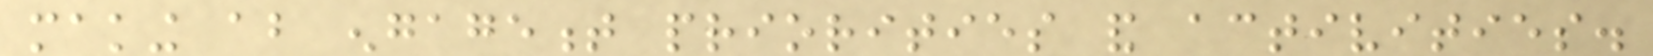making about engagement priorities and activities.
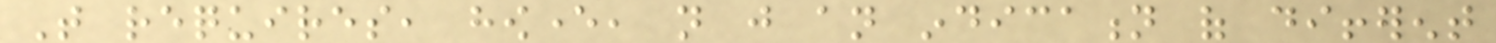That requires, however, not just an indication of different
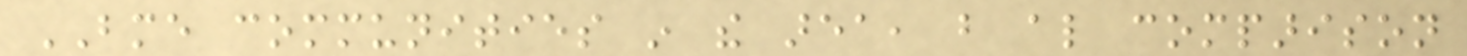BME communities in the area, but also comparison
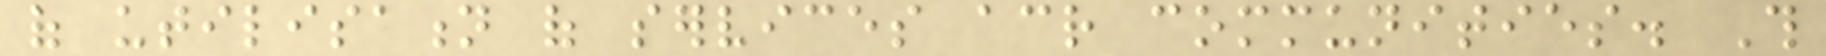of utilisation of services across communities. This
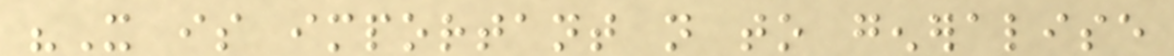"It is important not to generalise
